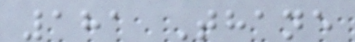181 Thane
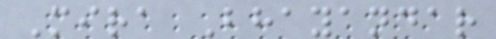Mira Bhayandar
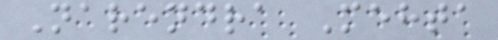Narendra Mehta
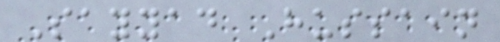Sayyad Hussain
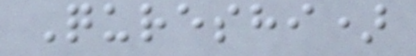Qureshi)
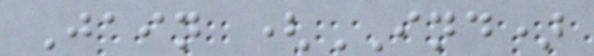Jain (IND)
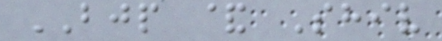BJP & Shiv
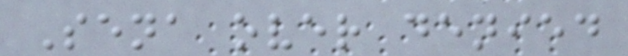Sena over denied
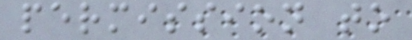permission to
